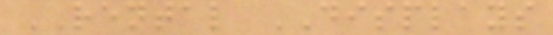RENTAL DISPLAYS
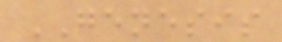GENESIS
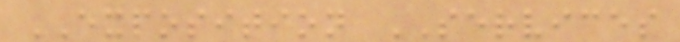EXPOSITION SERVICES
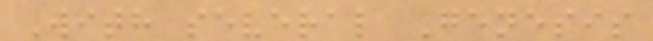With several Genesis
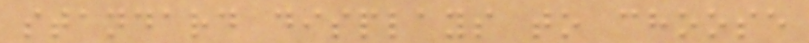standard displays to choose
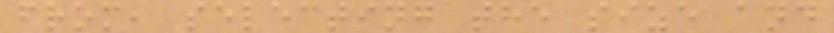from, selecting the size and
